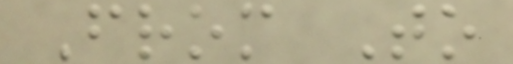From To
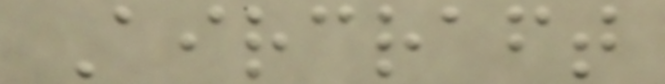Aircraft
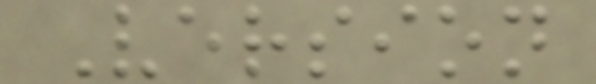Version
